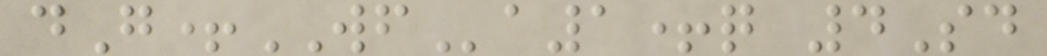dG+WFa1+q 4Sd
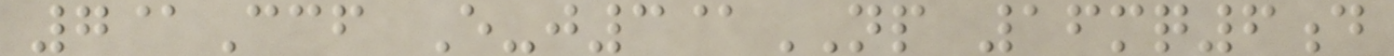7@Ccf E-j3@NP 16mq6d
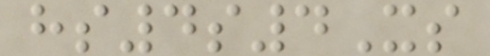hs4s4Xs
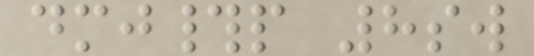dmj#p 8sw
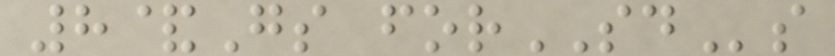8&Gs forSDs
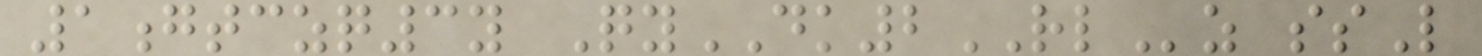1gtczq3y QyDK2RLz ssL
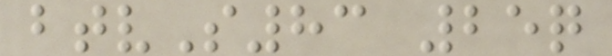btvS83 25q
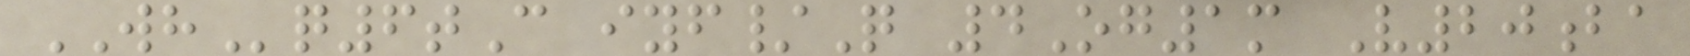WHq6tC iyf/Q 4Og1m V20ba
